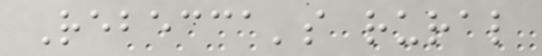Rebecca's rural
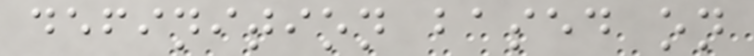definition based on
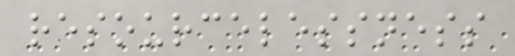resourcelessness
